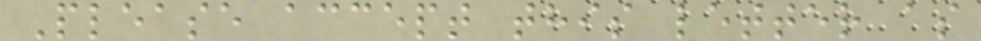Please accept this letter as
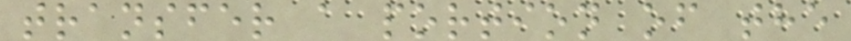transfer a portion of the
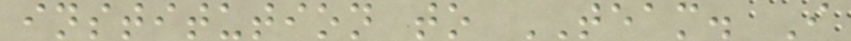institution to TEAM. I
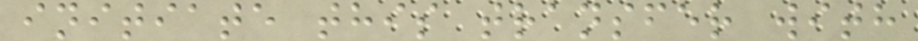initiate this transfer with
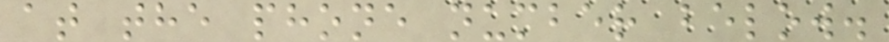at the phone number below.
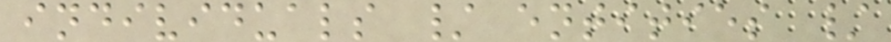individuals / entities /
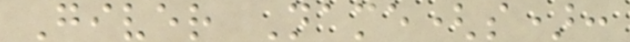Giver Name(s):
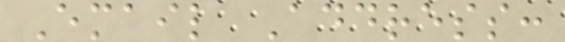Email Address:
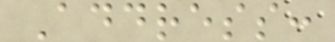Address:
